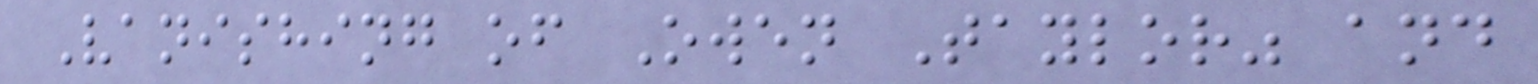Vanishing of Owen Taylor" and
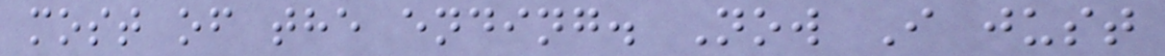most of the ending. Now I just
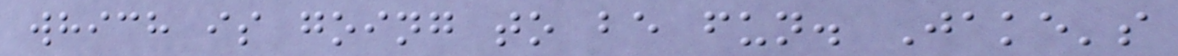which is going to be fun. Jake's
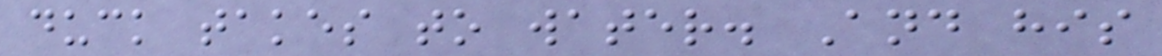duck takes to water. And his
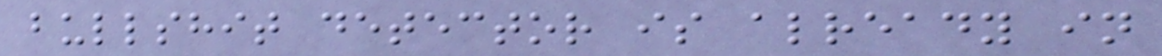bullshit detector is already in
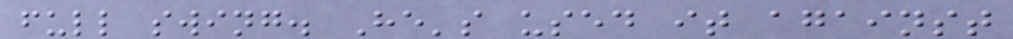full swing. He's used it against
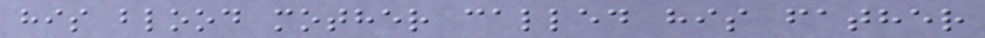his blood mother called his father
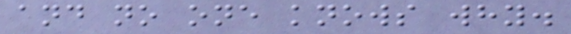and no one knows why.
